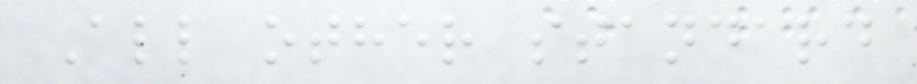All other standard
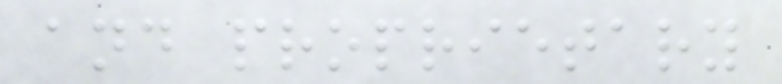and proprietary
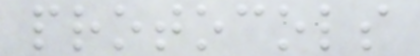protocols
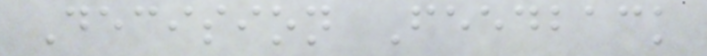Decision Feedback
